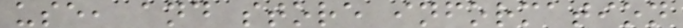use, and store information
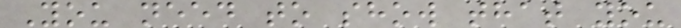You need to show that you
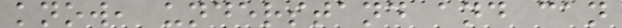know, understand and can
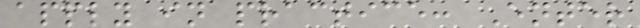apply in practice: Enter
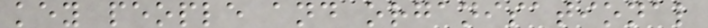key people and organisational
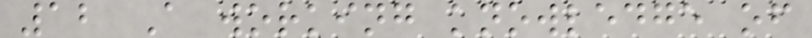12 A working knowledge of
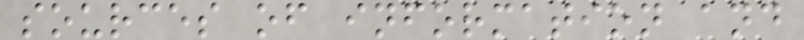sources of information and
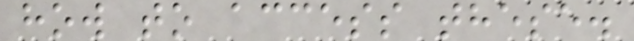how to access these.
